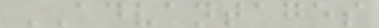ADVANTAGES
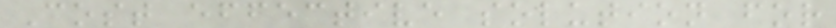Cost effective solution for
